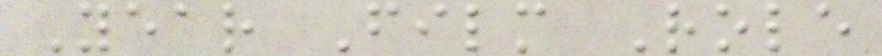Year Film Role
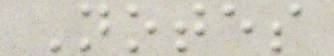Notes
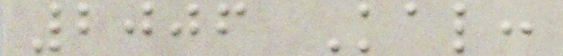2006 Kal:
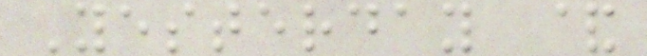Yesterday &
